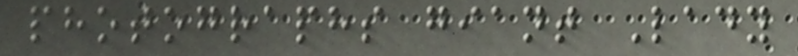photographs giant Lady
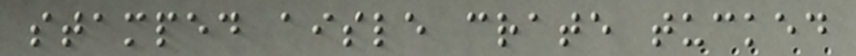stamped aisle crate tucked
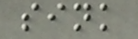sink
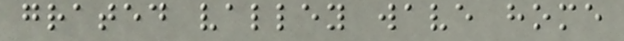grated valley wave home
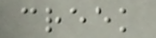creek
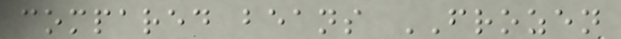compared beans FROZEN
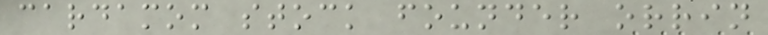cardamom stock founder orrin
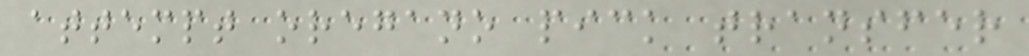attempt oregano pick transfer
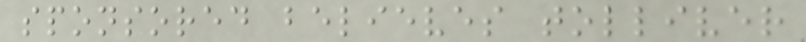sponsored believes tolliver
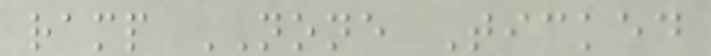ramp NONE Ticked
